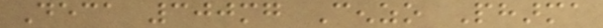Deca 300mg Cenzo Pharma
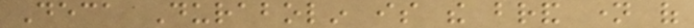Deca Durabolin is the brand name of
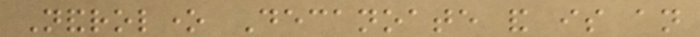Nandrolone Decanoate and is an
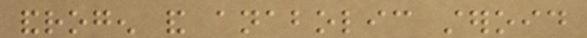androgen and anabolic steroid
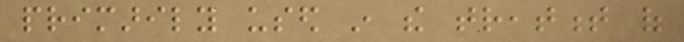primarily used in the treatment of
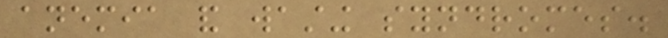anemia and wasting syndromes.
